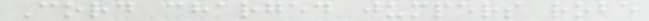Cord charged jumpers robe
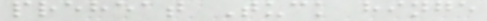preheat Tuck hinge
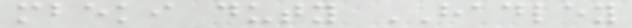mbeki duty HADLEY
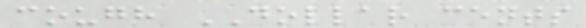cough DOLLAR cents
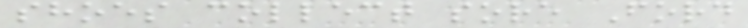shoes collect sore Ford
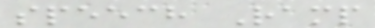speech Ramp
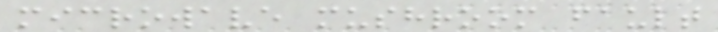microwave mushroom fault
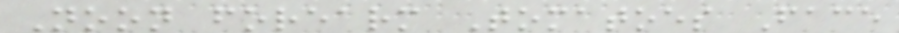Noon forearm Tomatoes Face
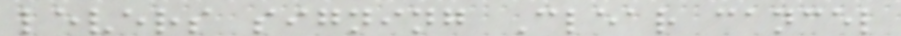levers signing Clear cancel
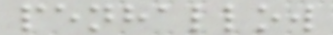penhallow
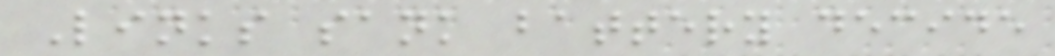Links sank battery decide
